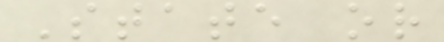State or
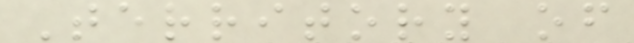Territory of
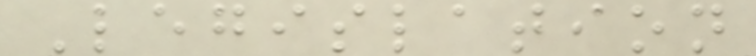Legislation
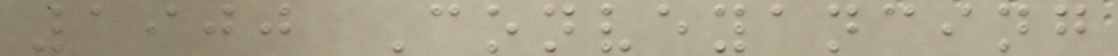1900 Conveyancing
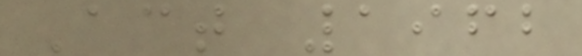Act 1962
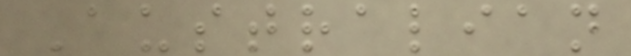Australian
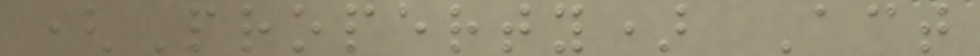(Property) Act
